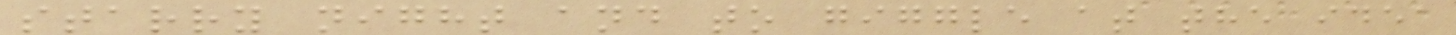starry night and to giggle at the idea
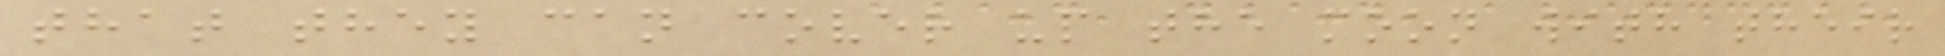that they can cover up the moon with their
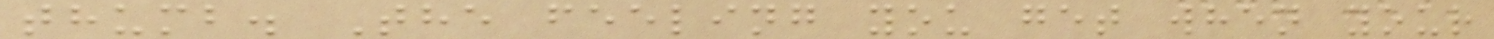thumb. The feeling you get when your
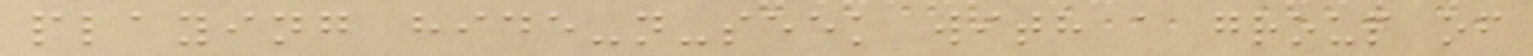playing hide-n-seek with a group of
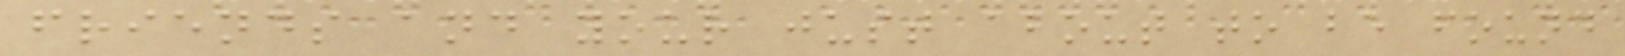friends and your just about to be found
